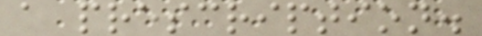a prescription.
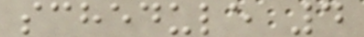schedule 4
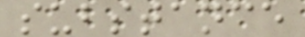substance
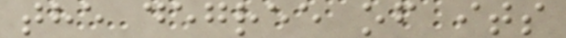the degree of its
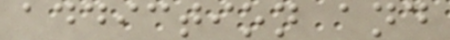addiction and
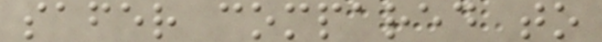safer compared to
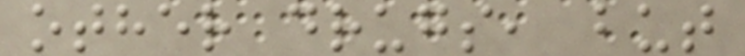other drugs, but
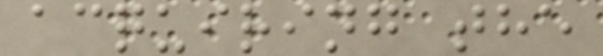acquiring the
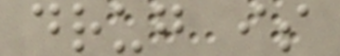drug is
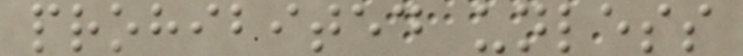prohibited unless
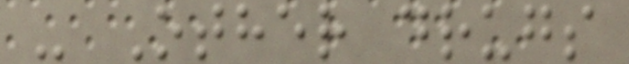- Other drugs
